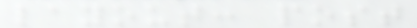layout: post
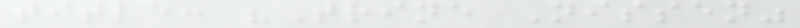title: "Trine Nissen"
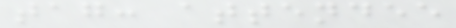tag: attendee
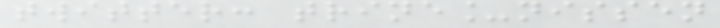twitter: trine_nissen
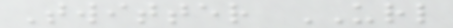Twitter URL
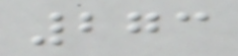273
